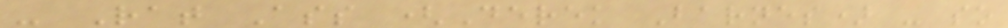- Rat Ass (Derek Barnes) - so
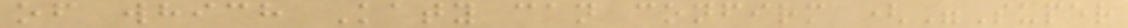of which Katy can confirm ("Super
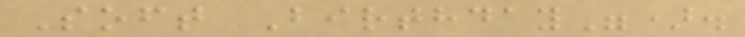Soft Birthday").
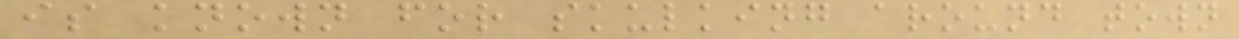is known for skulking around town
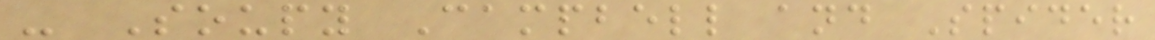- Soupy Campbell and Spider
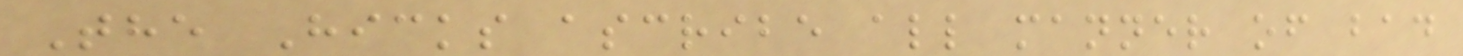The Hicks ascribe all manner of bad
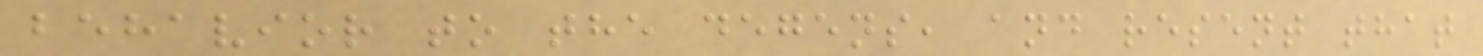behavior to the degens, and resent that
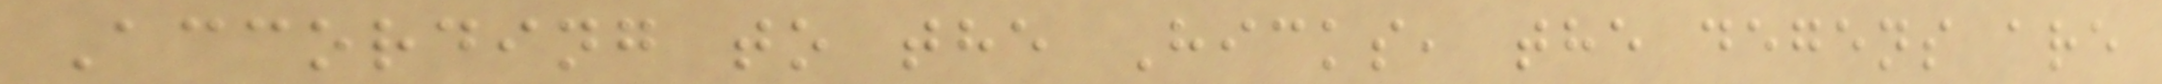According to the Hicks, the degens are
